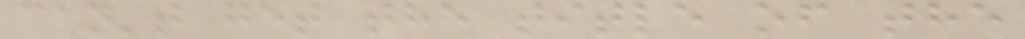can't get the title of the
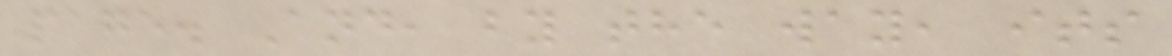page. And, by the way, its
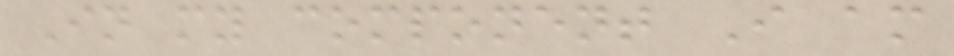In my component I am
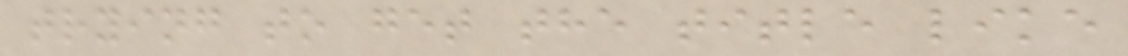trying to get the title like
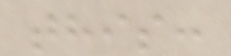this:
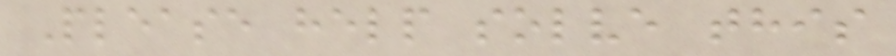Please help solve this
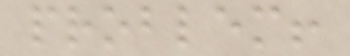problem!
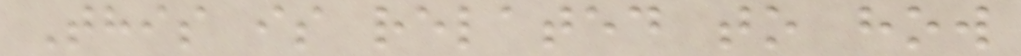This is related to how
